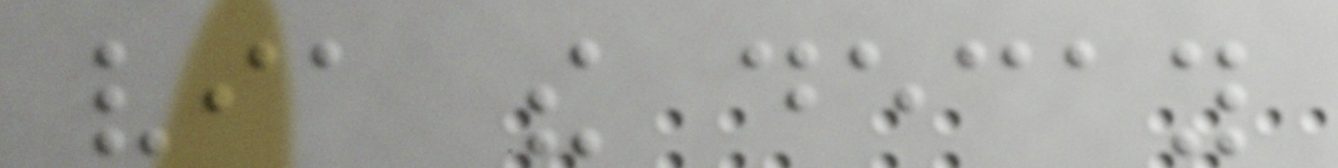via the decay
